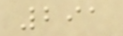291
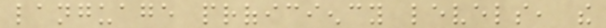language proficiency levels, the
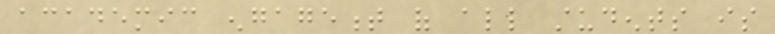academic engagement of all students is
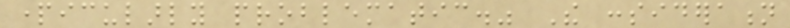particularly problematic." The consideration
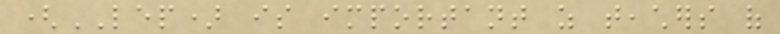(LEP) is important as teachers of
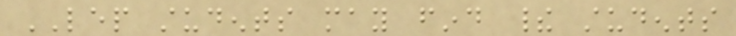LEP students may find their students
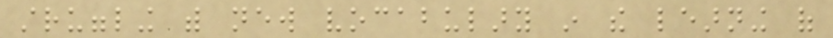struggling with new vocabulary in the learning of
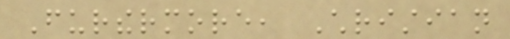Furthermore, Christian
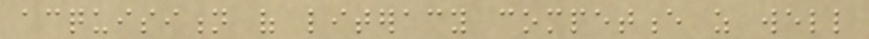acquisition of literacy competence as well
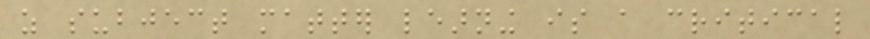as subject matter learning is a critical
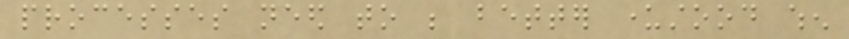processes need to be better understood when
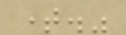time."
